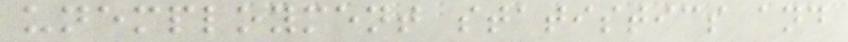unemployment statistics and
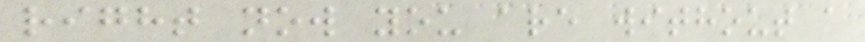right now you are without a
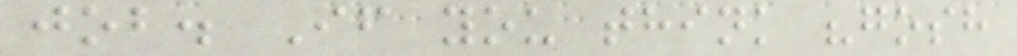job. If you think "gosh
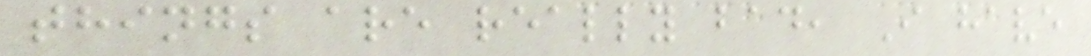things are really bad, I have
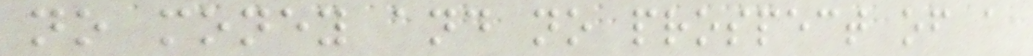no money and no prospect of a
